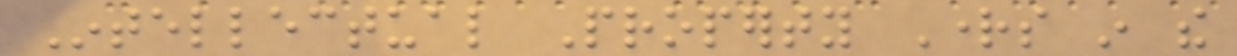Intellectual Property Rights in the
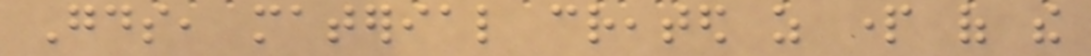Goods, material created as part of the
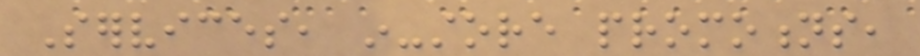Services, in-store promotions,
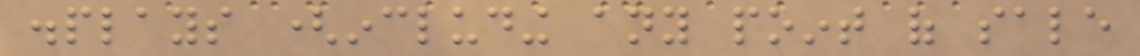displays (including any point of sale
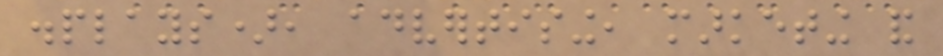displays), advertising, marketing and
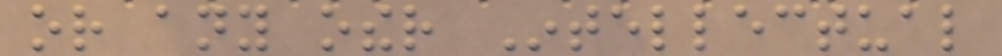or any other Intellectual
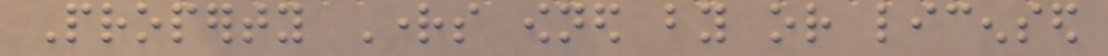Property Rights owned by or licensed
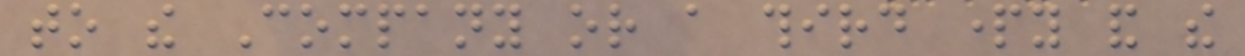to the Company or a third party and the
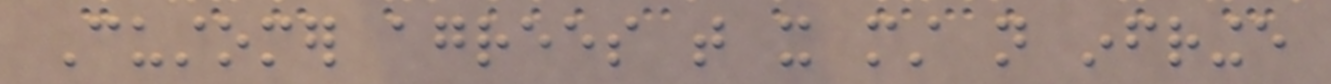Customer agrees that it must not infringe
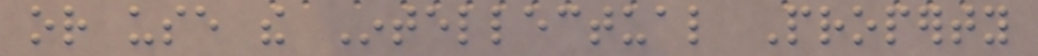or use the Intellectual Property
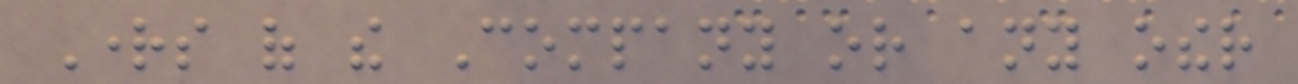Rights of the Company or any other
